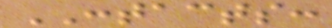CONTACTS:
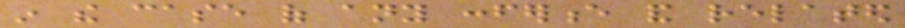in the case of any conference and related
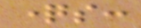questions:
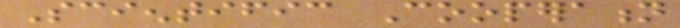Scientific Cooperation
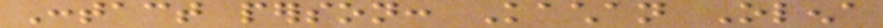Contact person: Kachan Olena
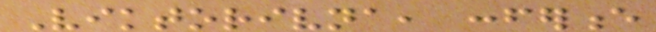Viktorivna, conference
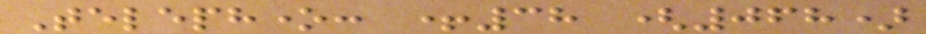Telephone: +38 (068)
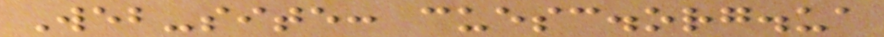Web-site: cuesc.org.ua
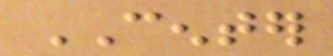CENTER
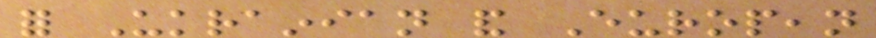for Ukrainian and European
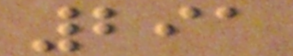291
